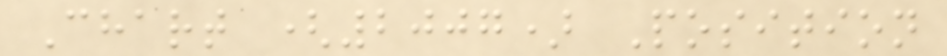Chart (2007) Position
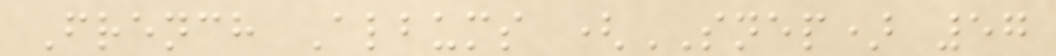French Albums (SNEP) 57
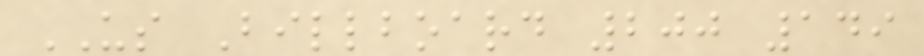US Billboard 200 149
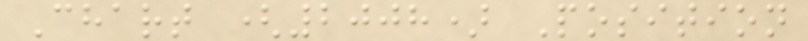Chart (2008) Position
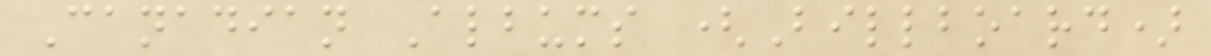Canadian Albums (Billboard)
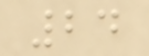24
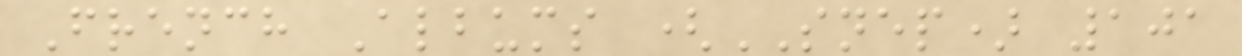French Albums (SNEP) 101
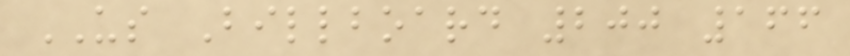US Billboard 200 166
